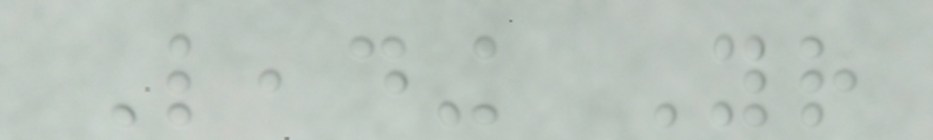Leading Your
